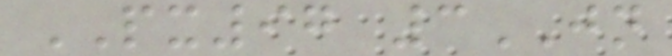PX97 3JN
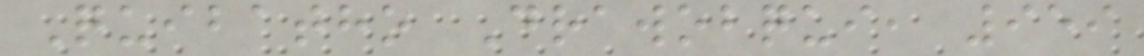Quibatho Drawobqui, 959
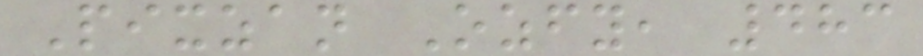Pixzan Ozfy, 483
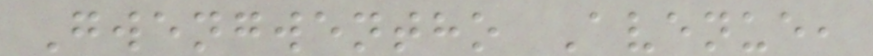Gwengwentho Avenue,
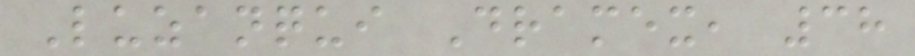Luzanqui Dramex, 38
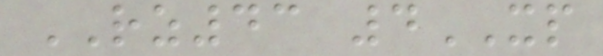RZ43 4XP
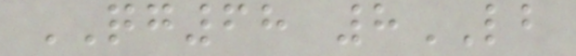QG68 8LB
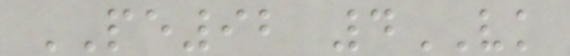PE92 4VK
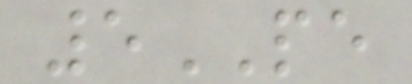5PE
